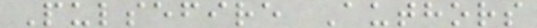Pulsefire Authors
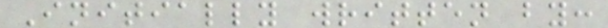Initially written by:
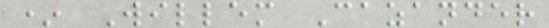* Willem Cazander
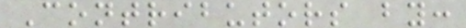Contributors by:
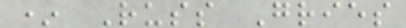* Russ Gries
